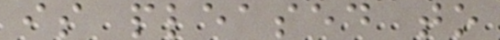is pleased to
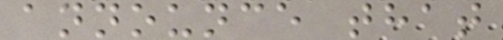announce that
